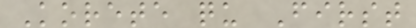Korete qu First
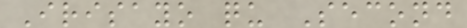Irisayo qu Second
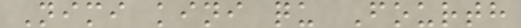Nimi kini qu Fourth
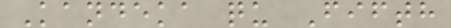Kandeka qu Fifth
